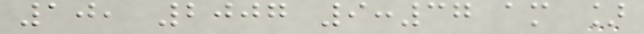10, 2007 9:37 am ]
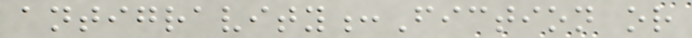antigravity:Fiction or
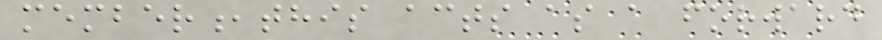member,this acts as a forward
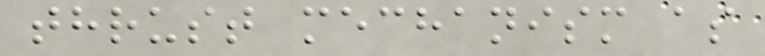thrust mechanism as
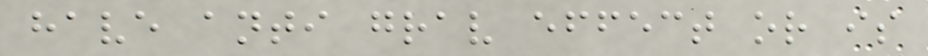have anti grav effect or is
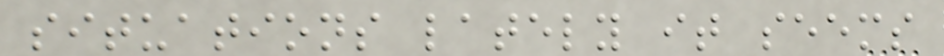situations lately it seems
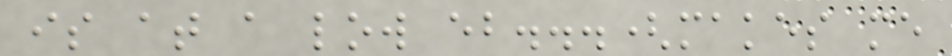is at a low eb...(makes me
